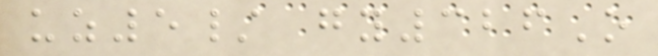uz5/ gy326O
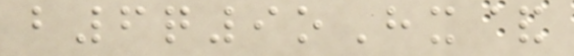b6q9oHx&
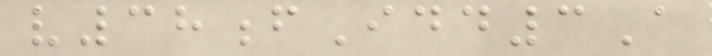v38fIdd3A
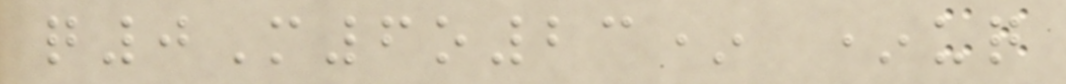q0M6o23* *uq
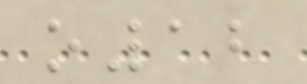o12
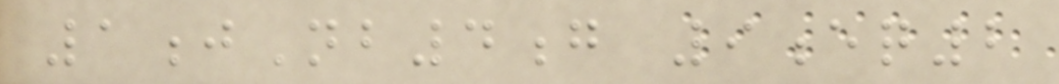1jNb4g 9eq2
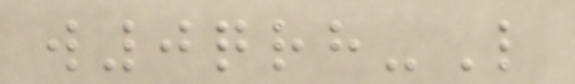w0qrh-L
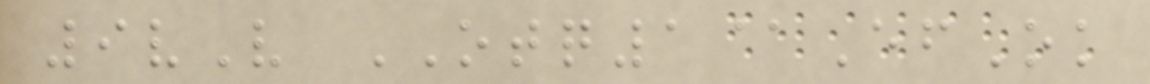9vV OTQ1@EfOk
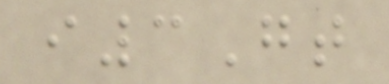i3Gt
